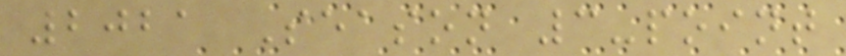2021 Season 3-point
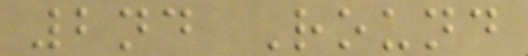2nd Round
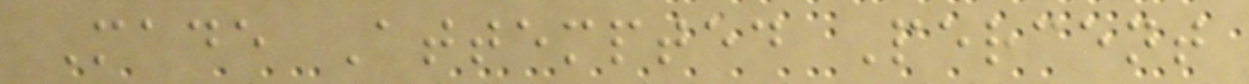Made Attempted Percent
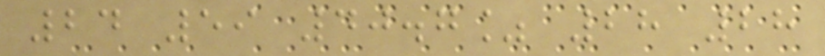24 59 40.7% 28 28
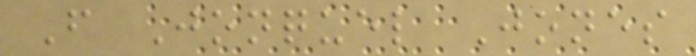F Jonquel Jones
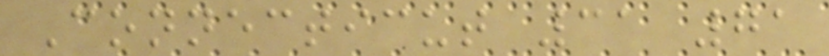Connecticut 31 71
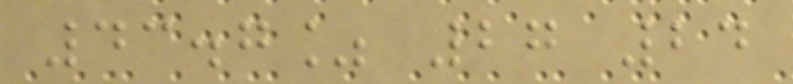43.7% 27 24
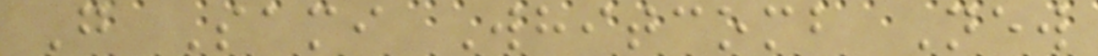G Sami Whitcomb New
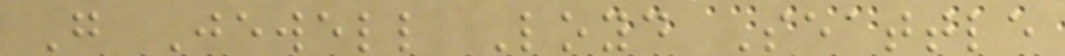G Jewell Loyd Seattle
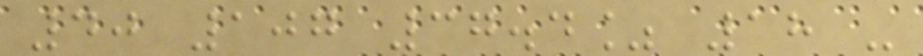40 107 37.4% 18 -
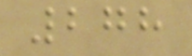278
